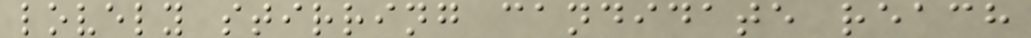lovely stirring candidate reach
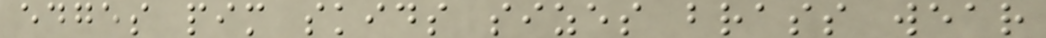edges pim skids sizes brass wear
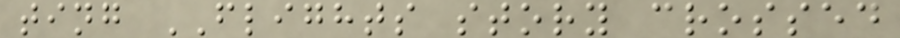ting FLIGHTS story crossed
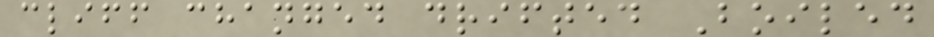cliff changed drifted Boiled
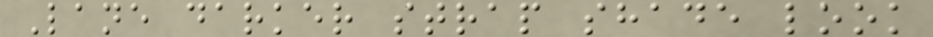Lane darker strap shade look
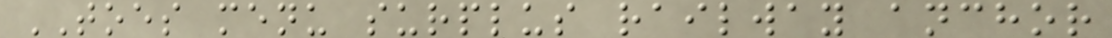TOES menu surplus railway anchor
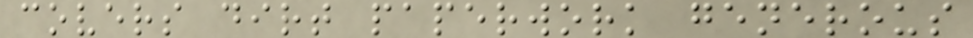covers dirt paperwork generous
